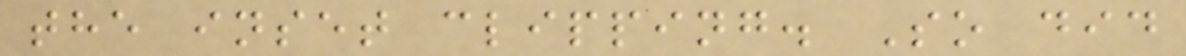the inset clipping. So did
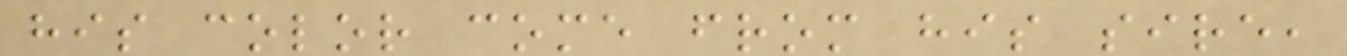his color come from his sire,
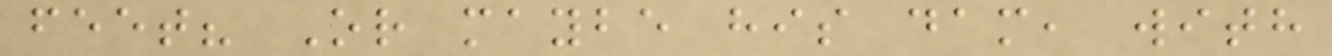feet? Or maybe his dam, with
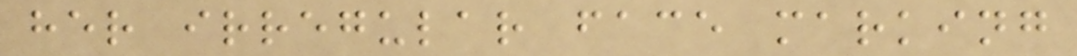her irregular face marking
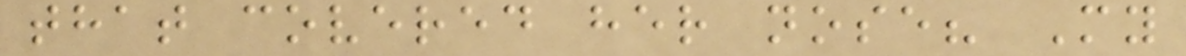that covered her nose? My
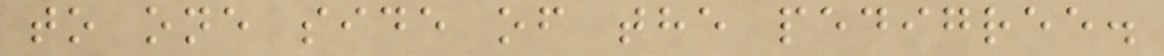to one side of the pedigree.
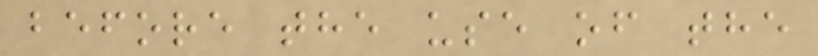before the use of the
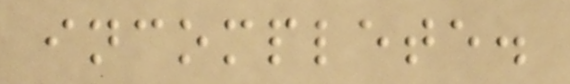incomplete.
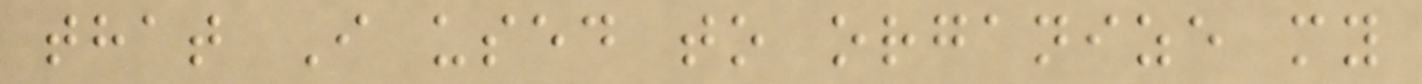that I used to organize my
